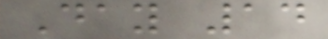Day 14
